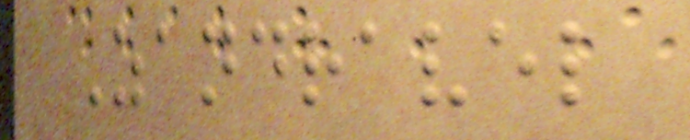Zandravel
